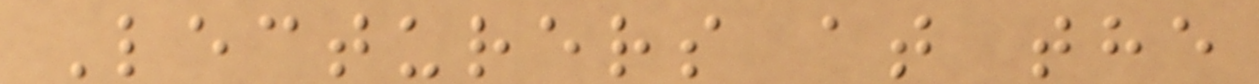Lecturers at the
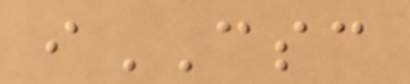iCSC
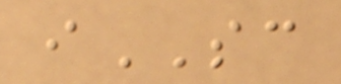iSC
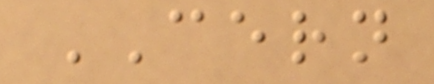CERN
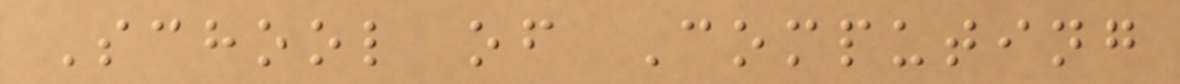School of Computing
